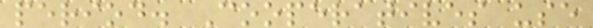period. Cooperatives use
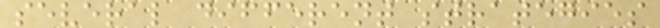several different strategies
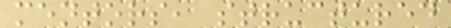mentors, structured
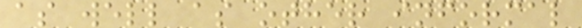as well as other informal
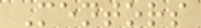Mentors
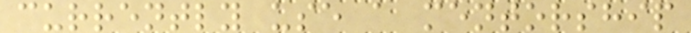currently use a mentorship
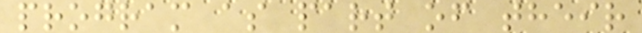program as part of their
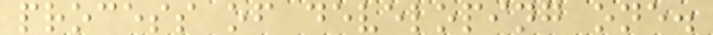process of developing one.
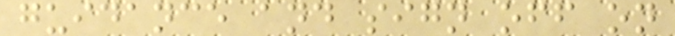guidance and sign off on
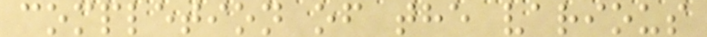completion of the various
